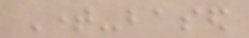Time-based
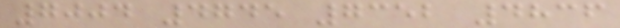7004 4745 7352 4836
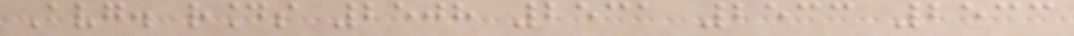Avg. rounds 2508 2531 2533 2533
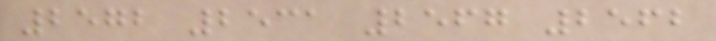2572 2531 2567 2562
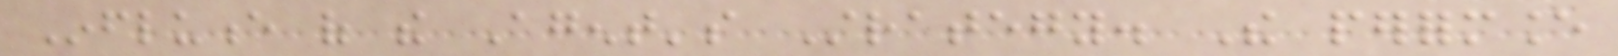Influence of the Agent's Strategy. The performance
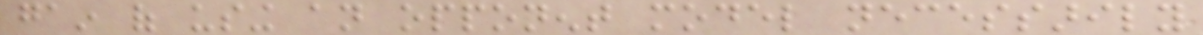gain of using an opponent model necessarily
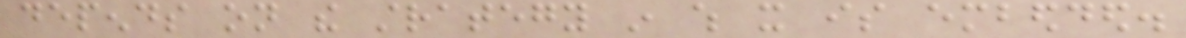depends on the strategy in which it is embedded.
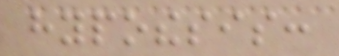hypothesis:
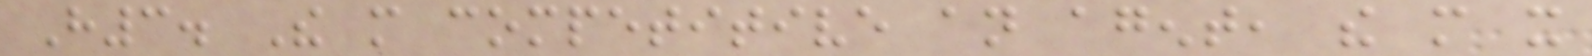H3. The more competitive an agent, the more it
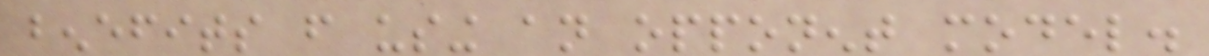benefits from using an opponent model.
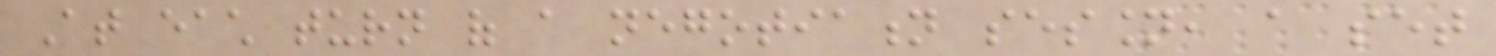At each turn of a negotiation session, a set
